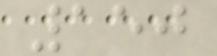150
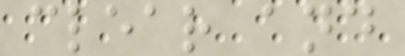clear and
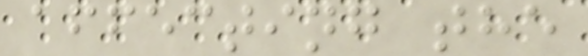affecting the
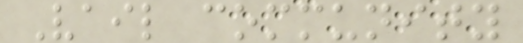Vail community
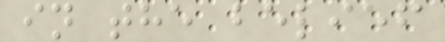in the belief
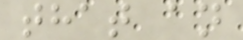that an
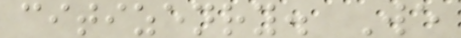citizenry. We
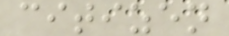citizen
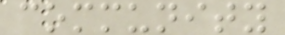community
